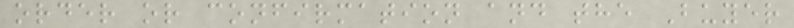order or confirmation and the Buyer
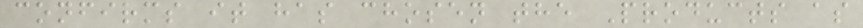confirms it has chosen the Products as
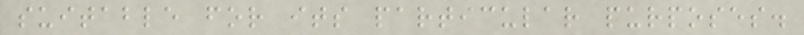suitable for its particular purposes.
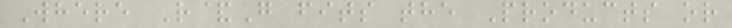Where R&G fits the Products or
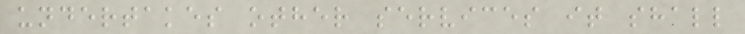undertakes other services it shall
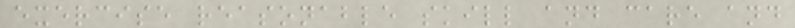exercise reasonable skill and care and
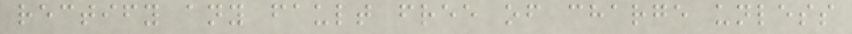rectify any fault free of charge unless
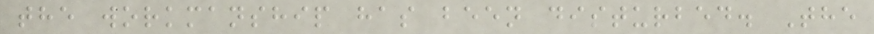the workmanship has been disturbed. The
